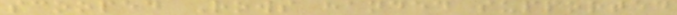scooped Rows handed supported
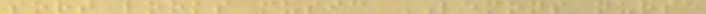sort looks music LEMONS nurse
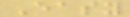Easy
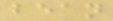bean
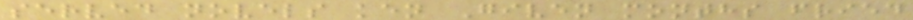served novels ken Given months fried
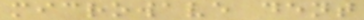microwave dent
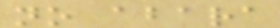no abara
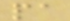pa
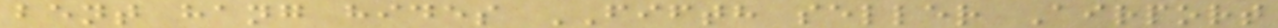bent hang hides FIFTH seller Airport
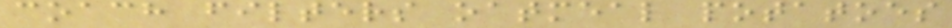coach filters oatmeal potatoes
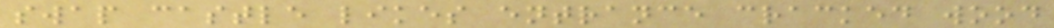swap castle likes entrance cracked wood
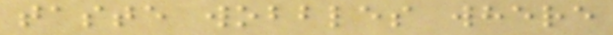taste wobbles where
